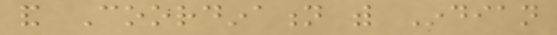and Coordination with Indian
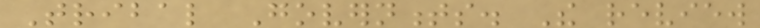Tribal Governments. The review
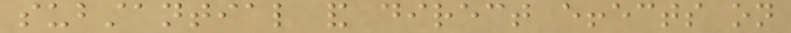substantial and direct effects on
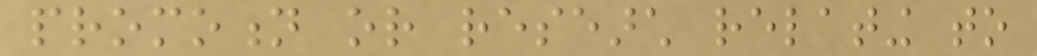promotion or research relating to
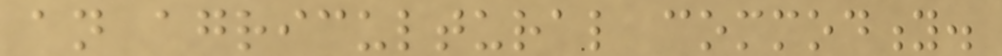an agricultural commodity.
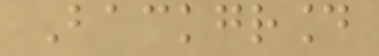Background
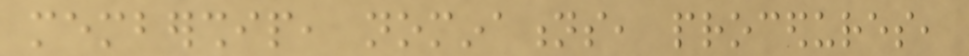membership, nominations, procedures,
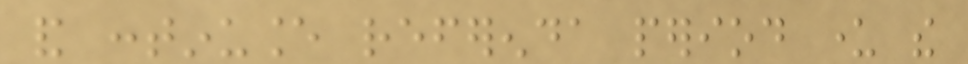and continuance referenda period under the
